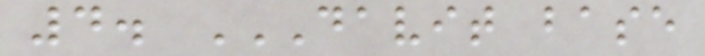4. DAVIT BASE
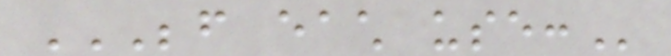BEFORE EACH USE:
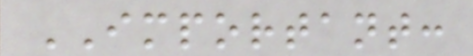IMPORTANT:
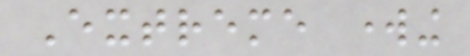Extreme working
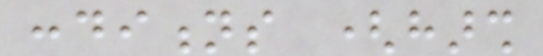conditions (harsh
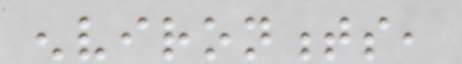environments,
